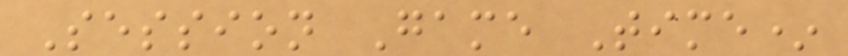Session Game Time*
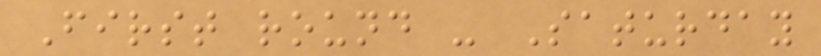First round - Saturday
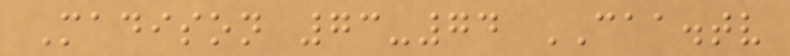Madison 73-74 CAA.tv
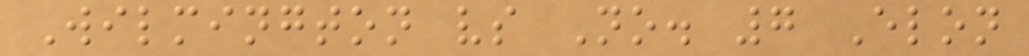Wilmington vs No. 7 Elon
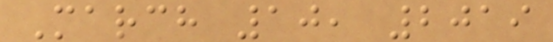March 10, 2019
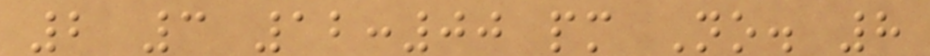2 3 12:00 pm No. 8
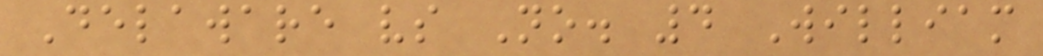Delaware vs No. 4 William
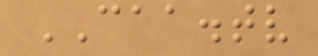CAA.tv
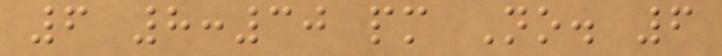6 8:30 pm No. 6
